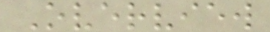Overview
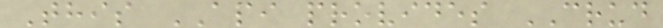This API provides CRUD
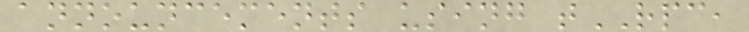announcements using tRPC,
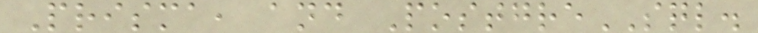Prisma, and PostgreSQL.
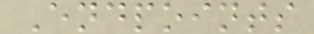Endpoints
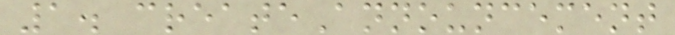1. createAnnouncement
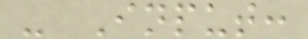- Input:
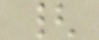{
